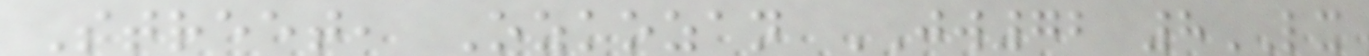Street, Ozkozan JW72 8LX
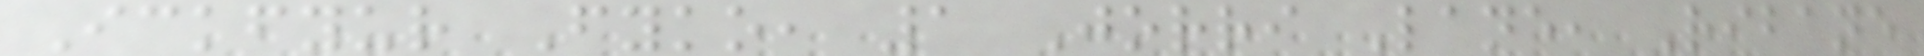Ickfyur Fyko, 1 Jorri Lane, Ribane
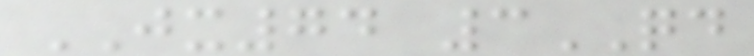JX74 3QD
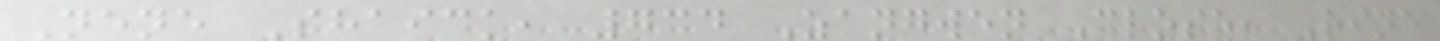Nene Shaick, 734 Zangwen Close, Rine
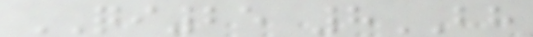QI25 8BH
